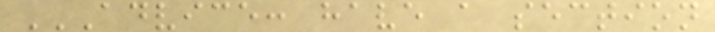ADVICE: HAVE A SECTION
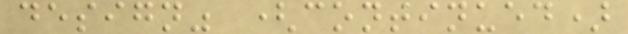design" (continued)
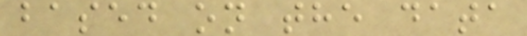based on the data
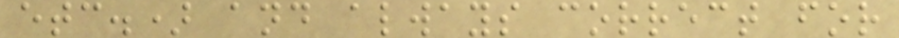etc.) and always correct for
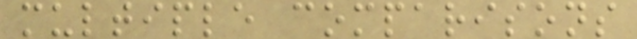multiple comparisons
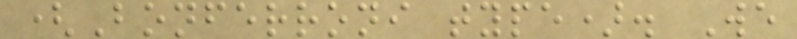(Bonferroni type). We
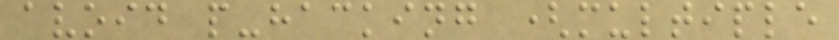avoid p-hacking (multiple
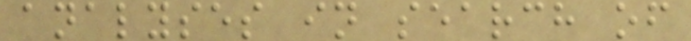analyses in search of
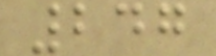247
